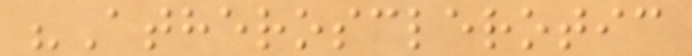"Atherosclerotic
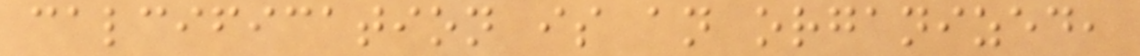calcification is an organized,
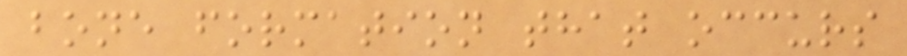bone formation that occurs
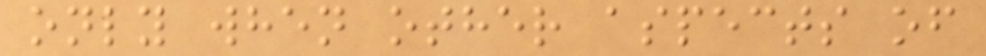only when other aspects of
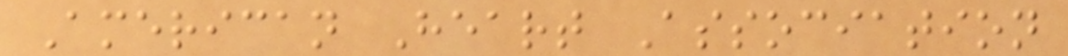American Heart Association
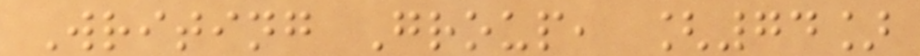Writing Group, [74]
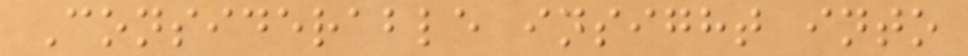Considerable insight into
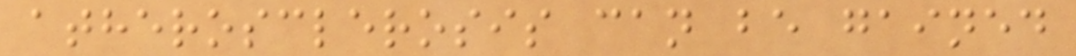atherosclerosis can be gained
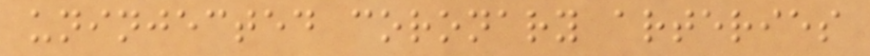uninjected coronary arteries
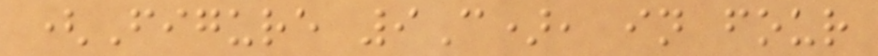(Figure 9C), in four
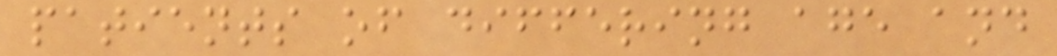patients of differing age and
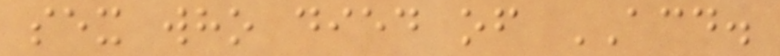sex who died of ACD.
